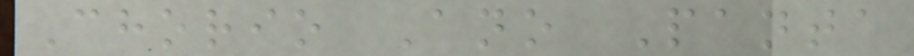Chorio Ano Panta
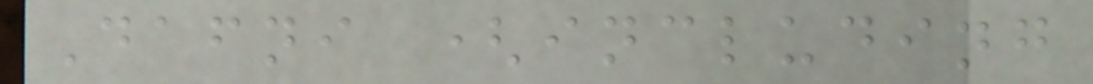Dafni (including
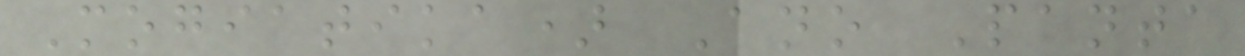Mogiatika) Ano Panta
